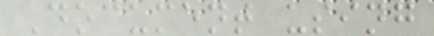Document using
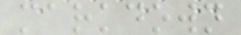markdown
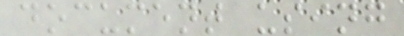document using
